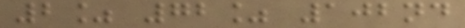2% 72% 102nd
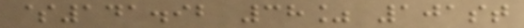$141.92 38% 101st
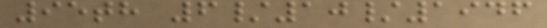95th 6/10/1946
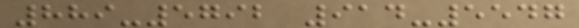889-5792 914-5547
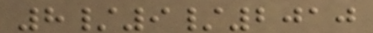8/9/2010
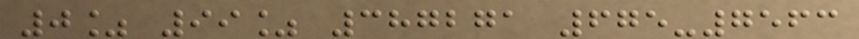0% 99% 387271 675-7563
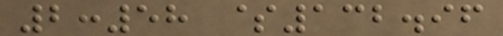2:58 $132.96
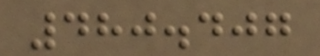480.407
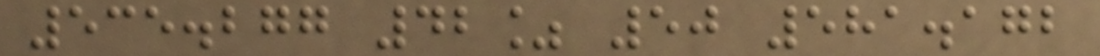535.277 42% 50 581.172
